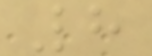8
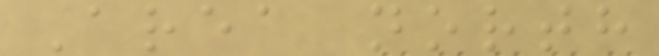Area north
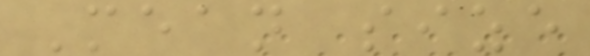Mean size
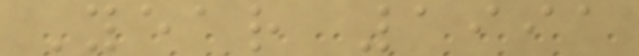Year 1991
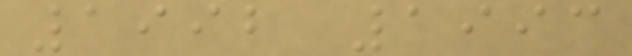1992 1993
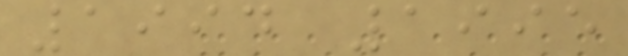1994 1995
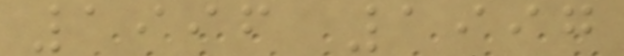1996 1997
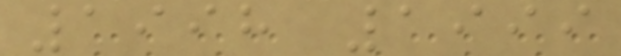1998 1999
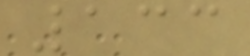133
